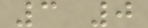3 0
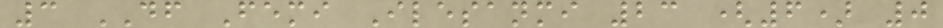3 DF Femi Ilesanmi 23 (6) 0
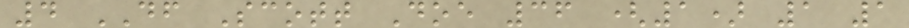4 DF Scott Doe 36 (1) 1 1
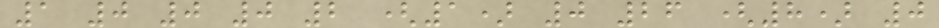1 0 0 0 2 (1) 0 26 (8) 0
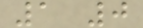1 0
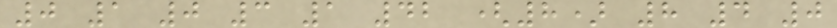0 1 0 3 1 42 (8) 8 4 0
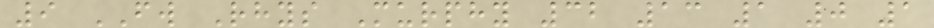9 FW Rhys Murphy 32 13 1 0 1
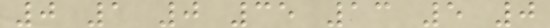0 1 0 35 13 5 0
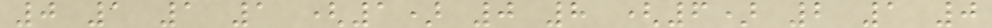0 1 1 1 (1) 0 8 (6) 2 1 0
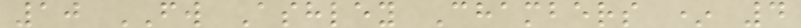10 FW Ashley Chambers * 4
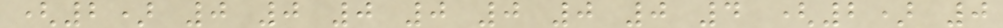(2) 0 0 0 0 0 0 0 4 (2) 0
